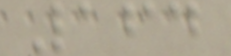164
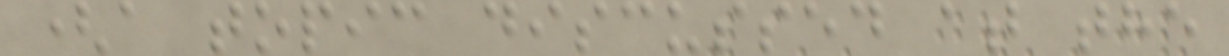(a topic discussed at the
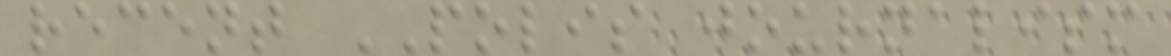recent POLIS journalism
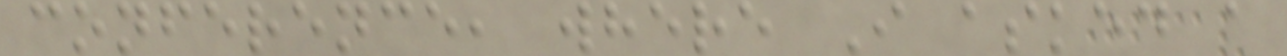conference, where I asked a
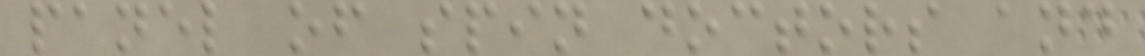panel of spin doctors and
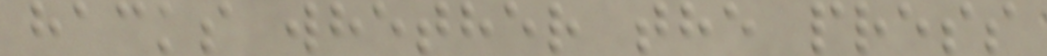hacks whether the press
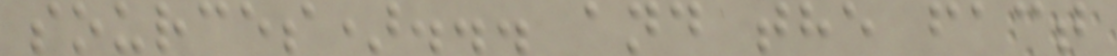sources)... and the fact
